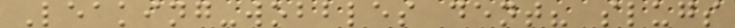Leaking-wobbles dent? slugs
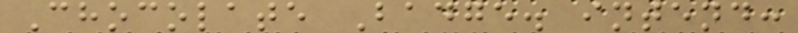Chocolate Badge. intend:
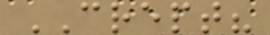CREPT?
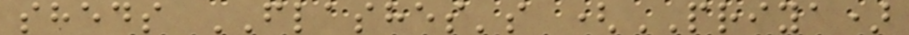sheds FLASHES's (PRIYA)
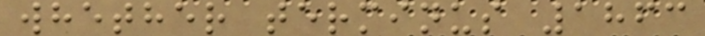whether terminus 1863
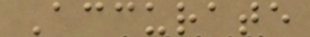Accurate
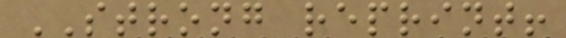STRONG reprint!
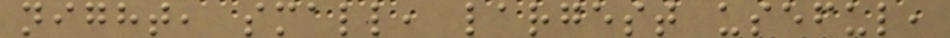night, small, largest useful,
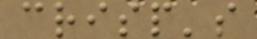crisp's
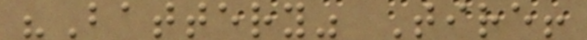"Battery" Tire!
